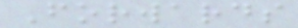Forwards
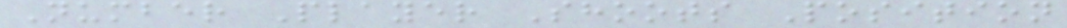Number Player Shoots Position
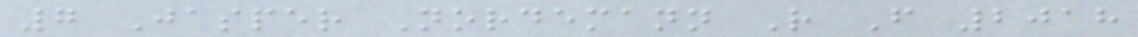7 Jasper Nordemann R F 2018
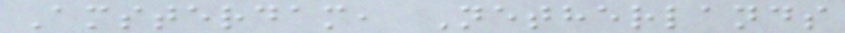Amsterdam, Netherlands
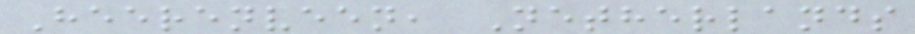Heerenveen, Netherlands
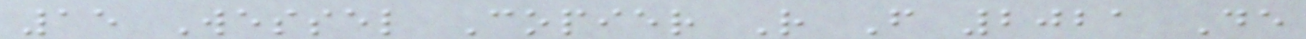15 Wessel Copier R F 2021 De
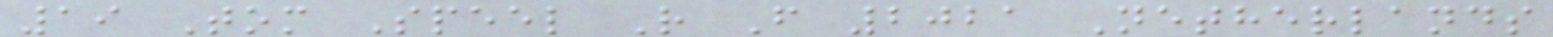19 Tom Speel R F 2021 Netherlands
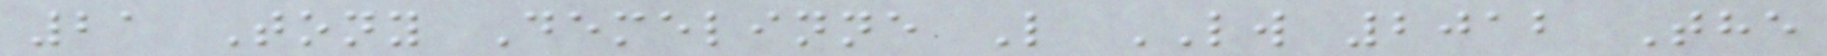21 Tony Demelinne L LW 2012 The
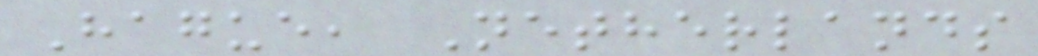Hague, Netherlands
